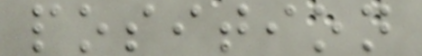position
